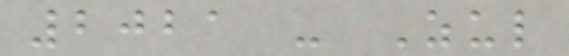2021 - Zul
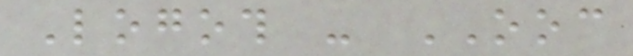Logoth - OOC
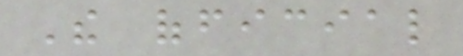The official
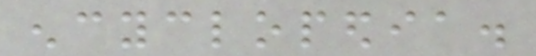encyclopedia.
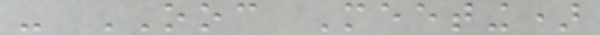- OOC Meeting)
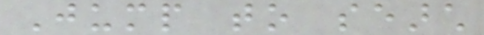Jump to search
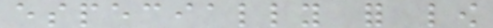especially for low
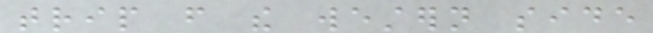trip from the western side
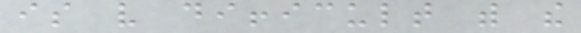is very difficult with the
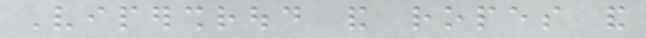Vipershroud and ropes and
